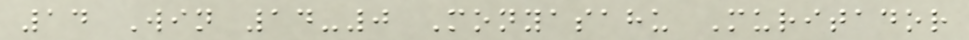14 Win 14-0 Monyasahu Muritador
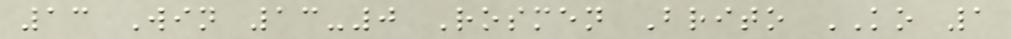13 Win 13-0 Rosmen Brito KO 1
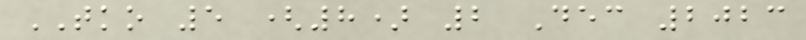TKO 5 (8) 2 Dec 2023
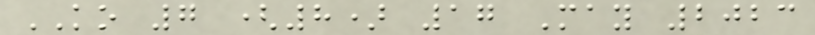KO 7 (8) 17 May 2023
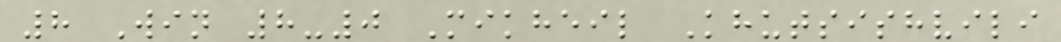8 Win 8-0 Mikheil Khutsishvili
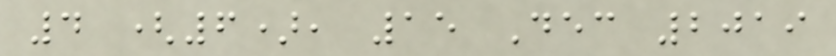4 (6), 15 Dec 2019
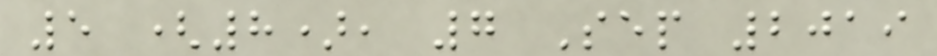5 (8), 7 Sep 2019
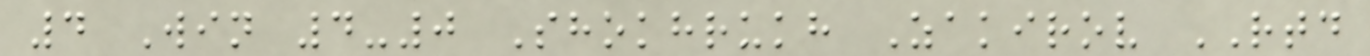4 Win 4-0 Shokhrukh Zakirov RTD
